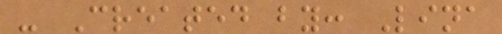- Created by: Lina
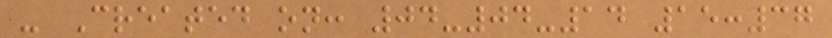- Created on: 04-04-14 15:37
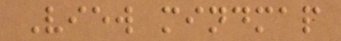View mindmap
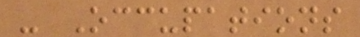- Occupations
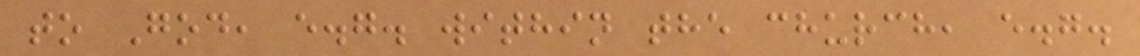to God, e.g. within the church, e.g.
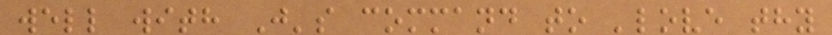well with J's command to 'love thy
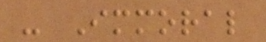- Immoral
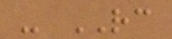- RC
